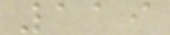119
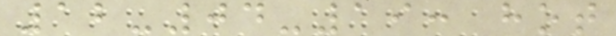12-04-19: hot
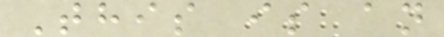This is an
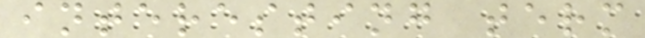interesting term
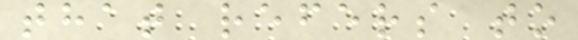that refers to
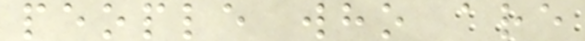people who are
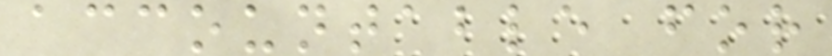accountable for
